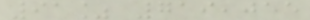91% 719,055
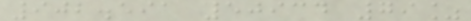902.591 50934 79%
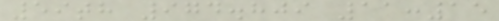59th 974.809 11:15
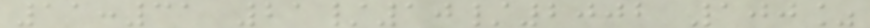11:31 21/10/2002 100%
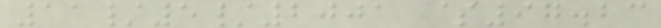11/5/2001 $97.23
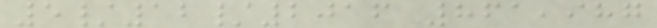5/12/2016 861,987
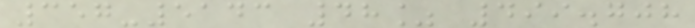357-5143 48% 499.708
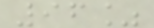96%
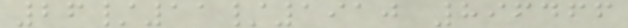26/11/1910 896466
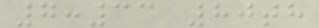7:33 80th
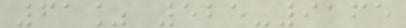61% 525-9165
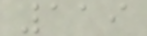119
